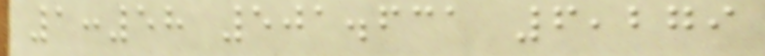1:58 501.631 6,279
